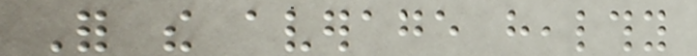For the average healthy
